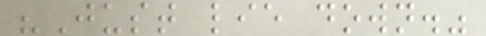"Just lie down."
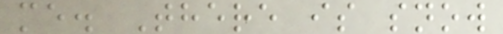me. There is snow
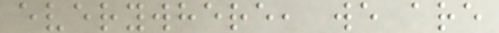everywhere, we are
